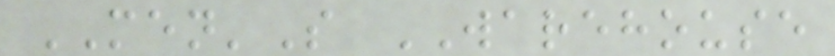MEN'S WAREHOUSE
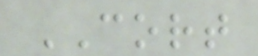CORT
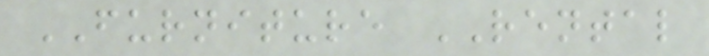FURNITURE RENTAL
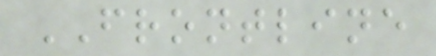FRONTLINE
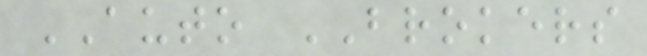AUTO BROKERS
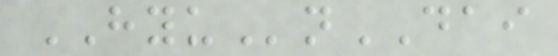HYUnDAI
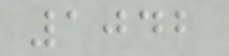1042
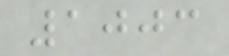1003
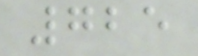725
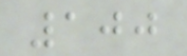100
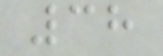38
